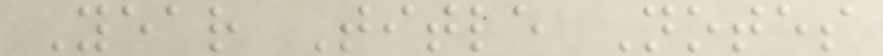Year Title Notes
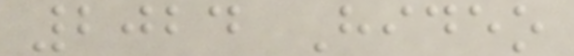2024 Hideo
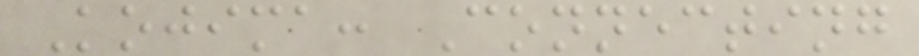Kojima: Connecting
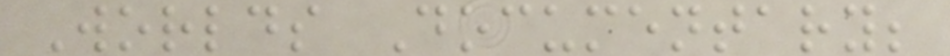Worlds Documentary;
